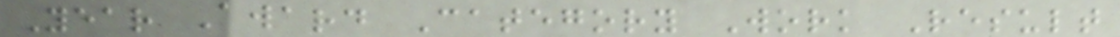Year Award Category Work Result
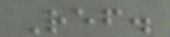Ref.
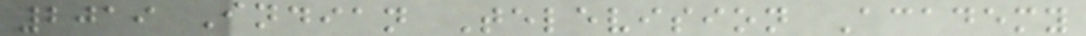2019 Indian Television Academy
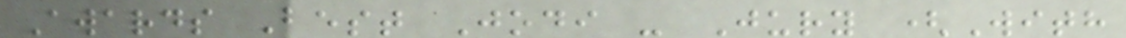Awards Best Jodi - Jury (With
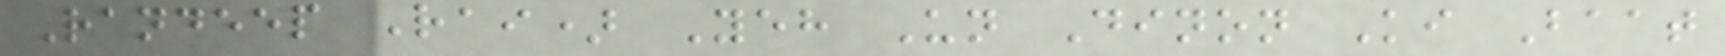Randeep Rai) Yeh Un Dinon Ki Baat
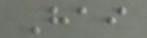Hai
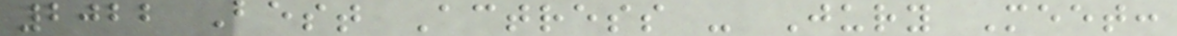2022 Best Actress - Jury Meet:
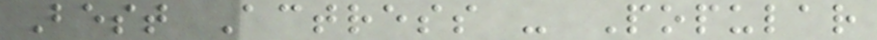Best Actress - Popular
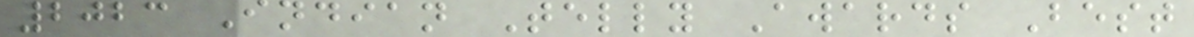2023 Indian Telly Awards Best
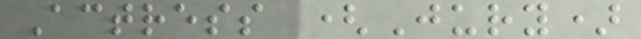Actress (Jury)
